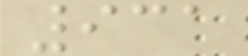931
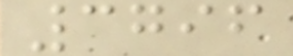3796
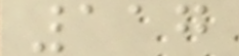117
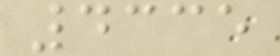4335
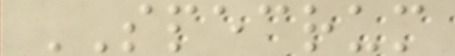SPECRUM
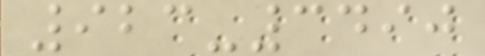923-3490
